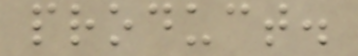product.
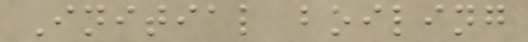Initial boiling
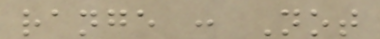range : Not
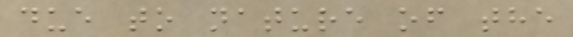due to nature of the
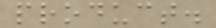product.
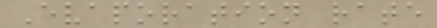Evaporation rate
